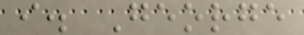i. George
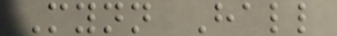Mynn Hall
